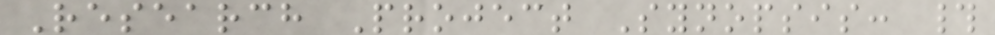Research Project Synopsis: #
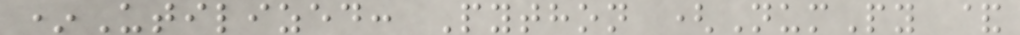*Utilized: Python (NumPy &
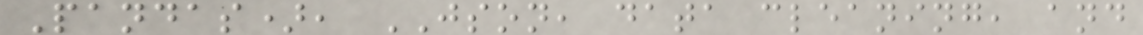Pandas), JSON, data cleaning, and
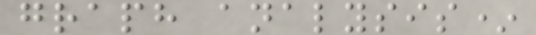graph analysis*
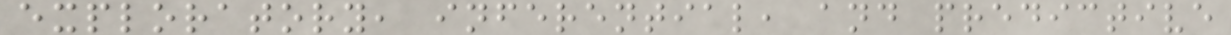exploratory, inferential, and predictive
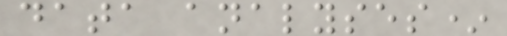data analyses*
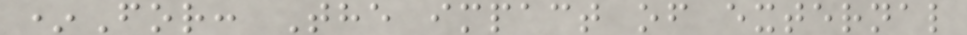*For: The impact of external
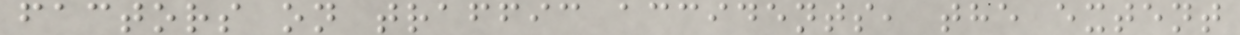factors on traffic accidents, the extent
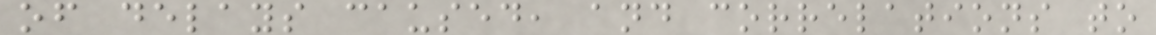of delays caused, and correlations to
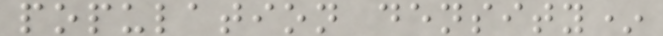population density*
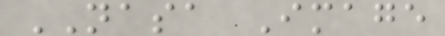NASA Image
